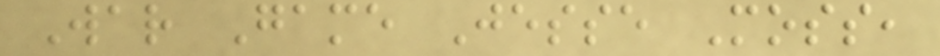War Game Jesse Moss,
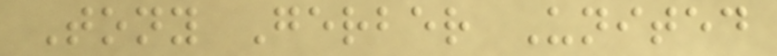Tony Gerber United
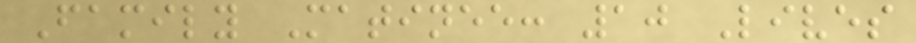Family Matinee: 10 Lives
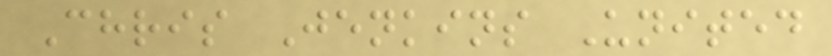Chris Jenkins United
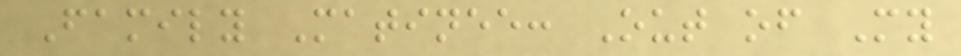Family Matinee: Out of My
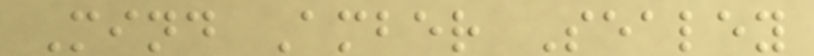Mind Amber Sealey
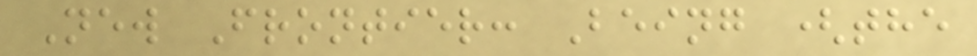New Frontier: Being (the
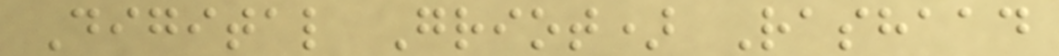Digital Griot) Rashaad
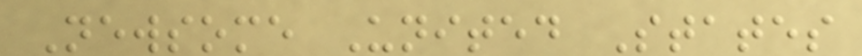Newsome United States
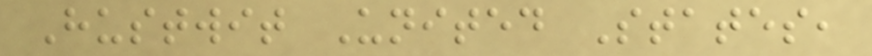Hustwit United States,
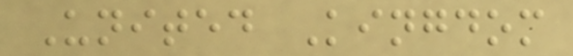United Kingdom
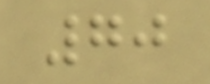70
